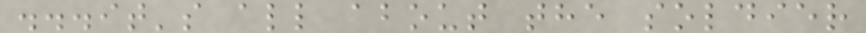...it's all about the soldier
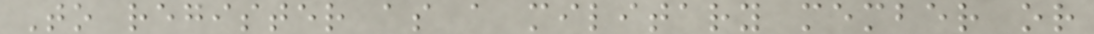To register as a military member or
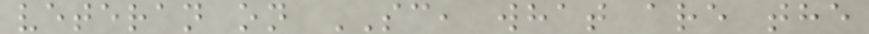veteran on SC, what are the
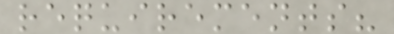requirements?
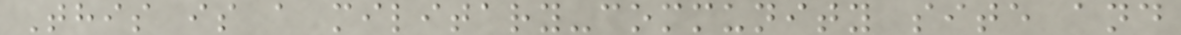This is a military-community site and
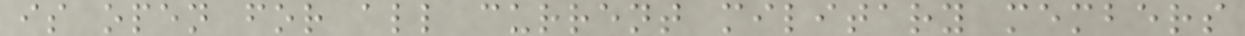is open for all current military members
